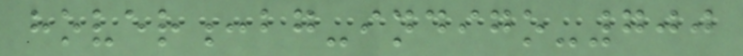hover:bg-indigo-700
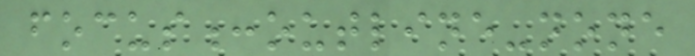focus:outline-none
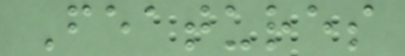Features
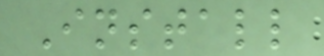Install
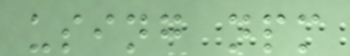using npm
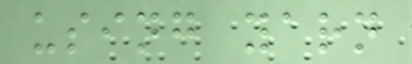using yarn
